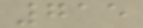715
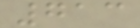713
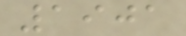1901
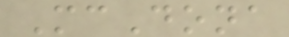McDona
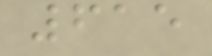615
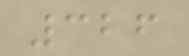326
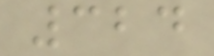324
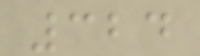324
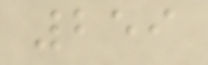259
